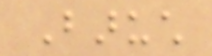Baruch
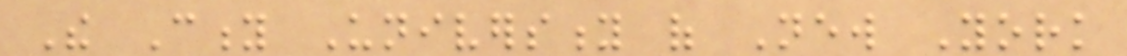The City University of New York
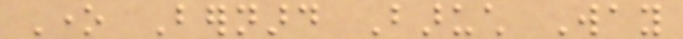One Bernard Baruch Way
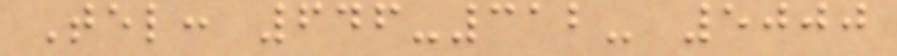Tel: 646-312- 5000
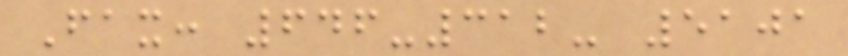Fax: 646-312- 5101
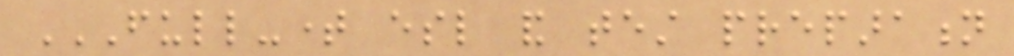FULL-TIME ESL AND TEST PREPARATION
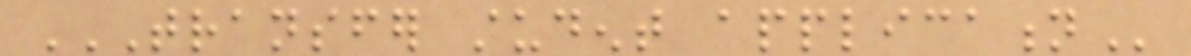TRANSFER STUDENT APPLICATION
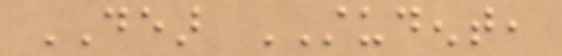DEAR STUDENT,
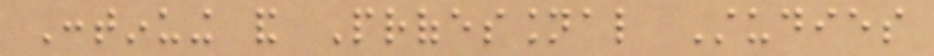Continuing and Professional Studies
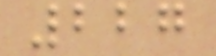227
